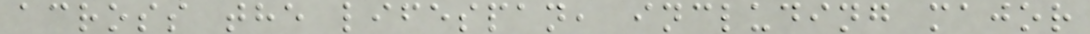across the lifespan, including major
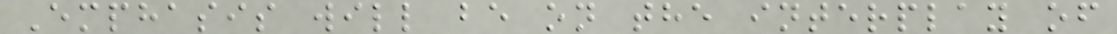Emphasis will be on the interplay of
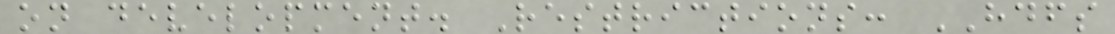on development. Restrictions: HDFS
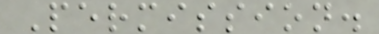Permission.
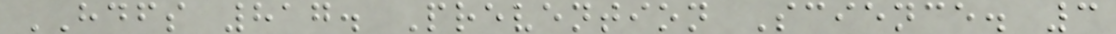HDFS 817. Prevention Science. 3
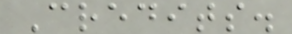Credits.
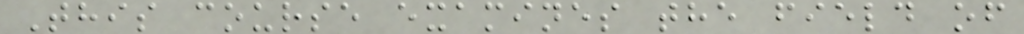This course examines the field of
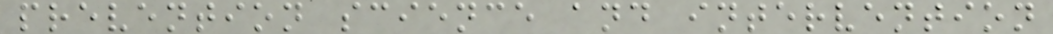prevention science and intervention
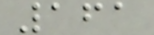161
